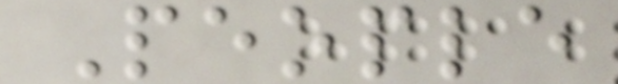People
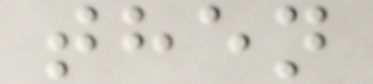then
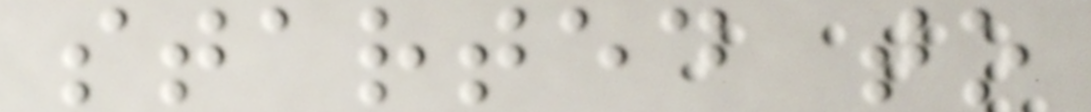started to
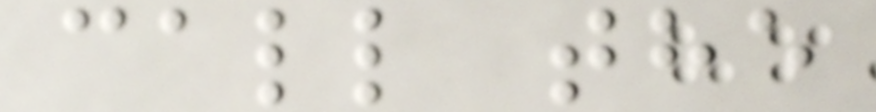call the
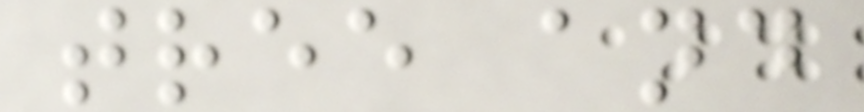tree and
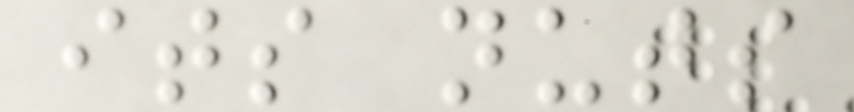its nuts
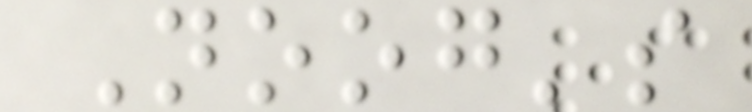Noog's
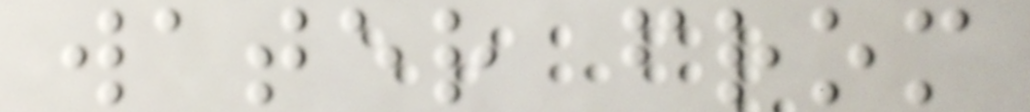water from
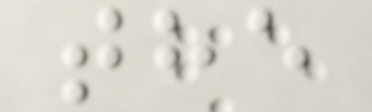the
